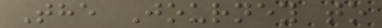The Journey to
